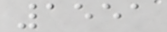1551
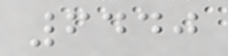6440
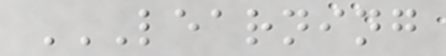LEARNING
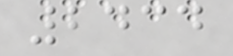2434
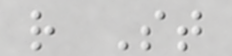r St
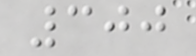300
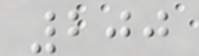200
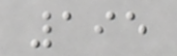195
